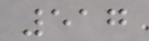517
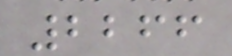2266
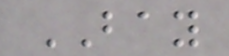BAY
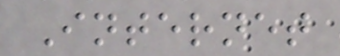Internet
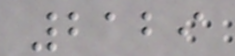2129
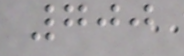700
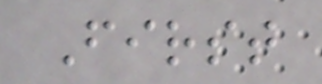First
